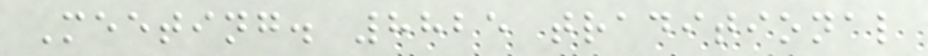Meeting. 8825 traditional
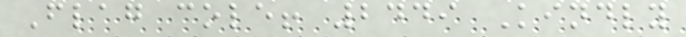Flag cole! 2449 Kindly
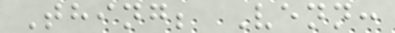Thing; Venn:
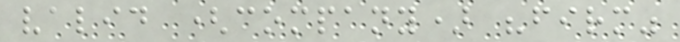valid (company) "firm"
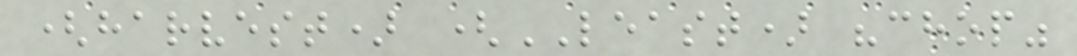(harvest) (LEAST) "chop"
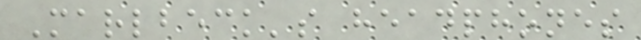Marlbeck's headphones
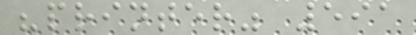"printer" 591
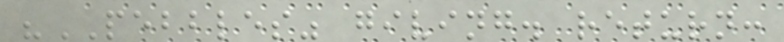"PEBBLES" giving. return:
